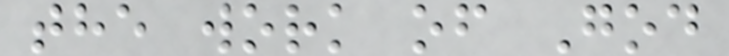the work of God
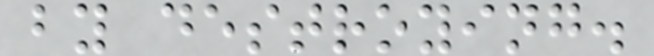by destroying.
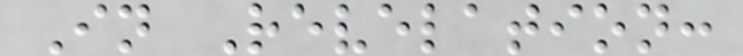In Revelation:
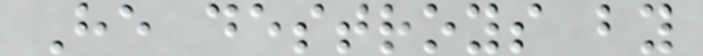He destroys by
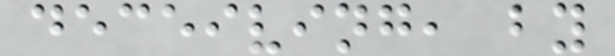deceiving, by
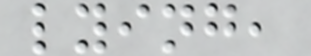lying,
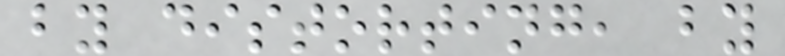by distorting, by
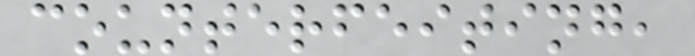counterfeiting,
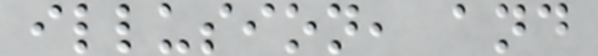illusion, and
